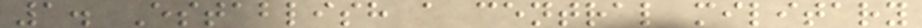1. Establish a central military
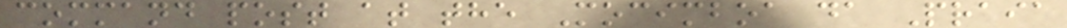command post at the Mocimboa da Praia
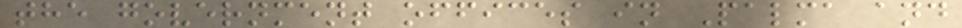the government offices in Palma and
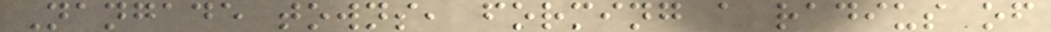Nangade towns, forming a radius of
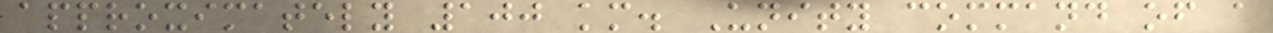approximately 100 km. Unity command of a
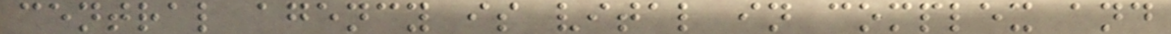central agency is vital in complex and
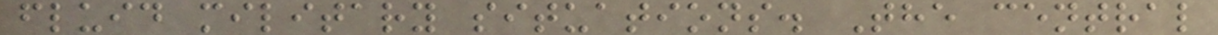fluid military situations. The central
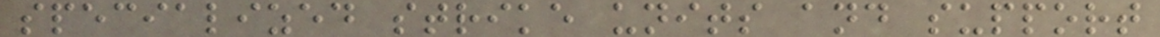specialized strike units and support
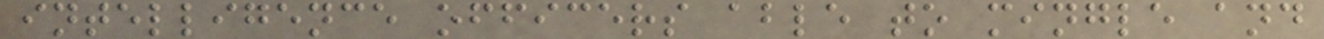intelligence officers able to mingle and
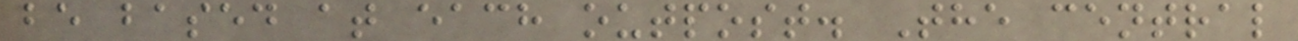be based at each outpost. The central
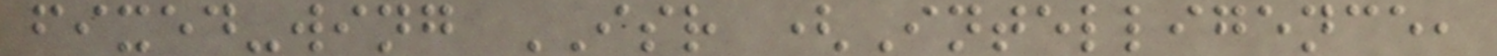fixed-wing ISR (Intelligence,
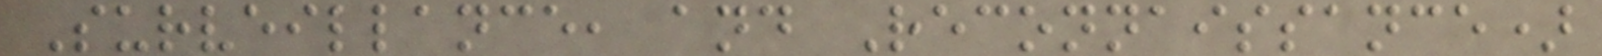Surveillance, and Reconnaissance)
